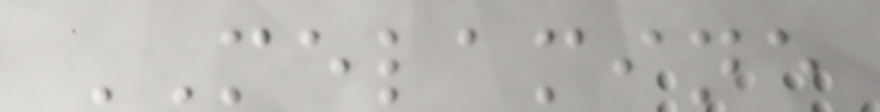MELAMINE
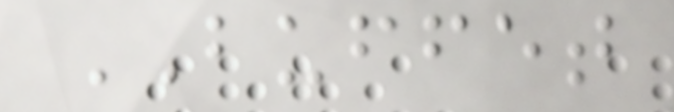BUFFET
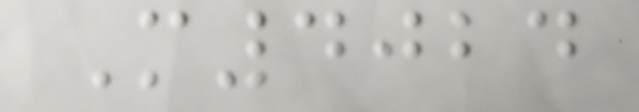M4024
